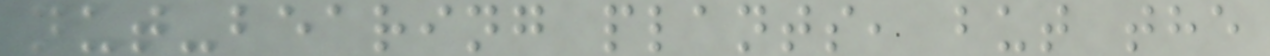nut-bearing plants, but the
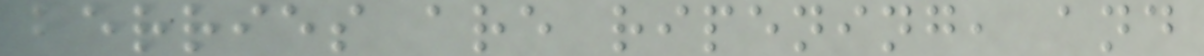berries are ripening, and
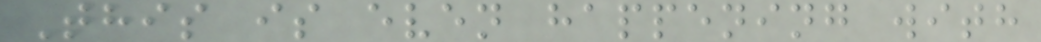This is even happening with
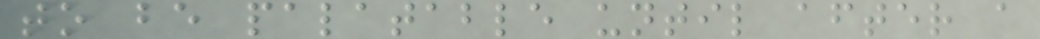to be palatable until after a
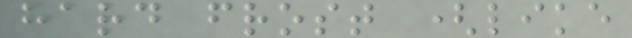hard frost (like
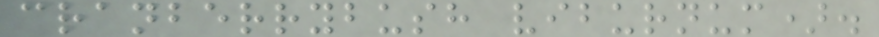cranberrybush viburnum).
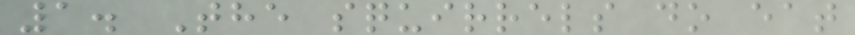1. The squirrels do eat
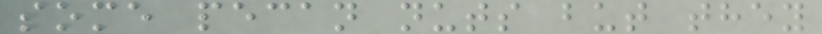some pecan nuts but they
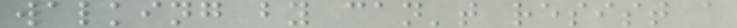walking by can't resist a
